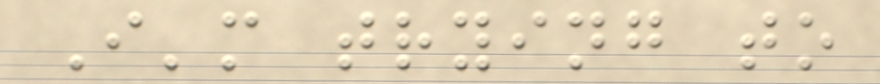I'm trying to
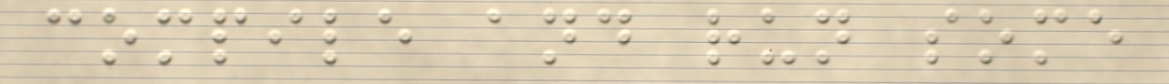compile and run some
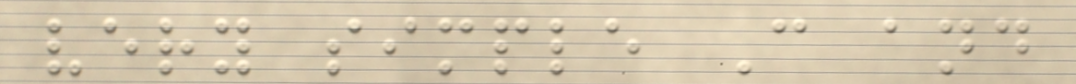very simple C and
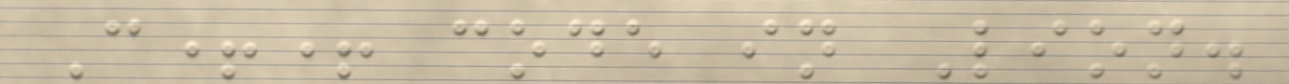C++ code in Lion.
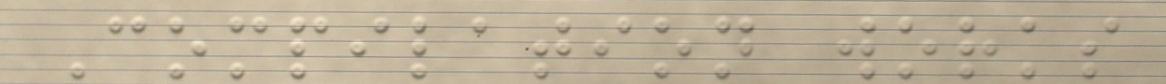Compilation works
